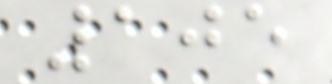105
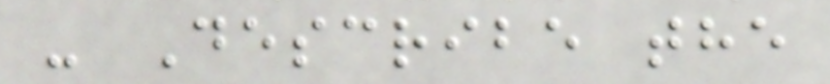- Describe the
